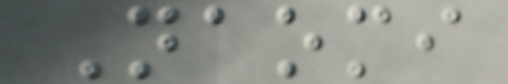Naomi
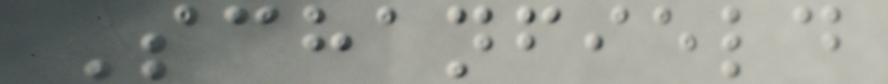Schanfield
